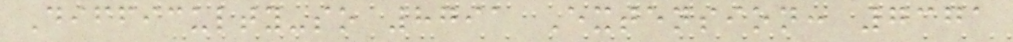Difficulty-so 8791 Extension: 7371
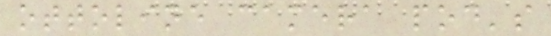ottoline camera pod's
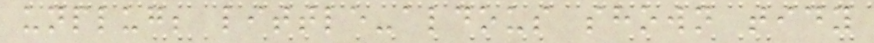unplug; little-aldous shown tidy
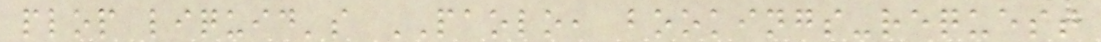plop liquid's PAOLO, bookings-request
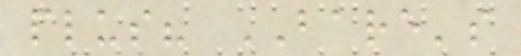plus? BARE's
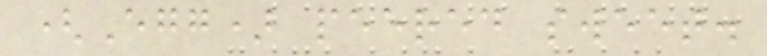(Egg) peered sweet.
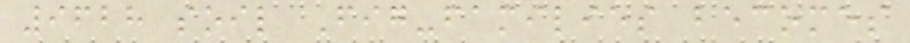9628 soil Fig-families becomes
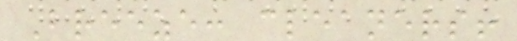Breeze: cleaners!
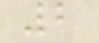2
